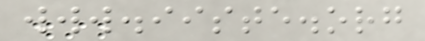www.iiste.org
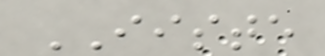IISTE
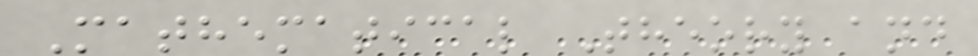Mathematical Theory and
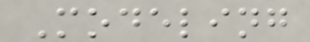Modeling
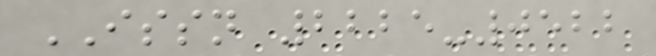ISSN 2225-0522
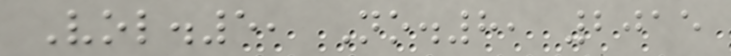Vol.5, No.8, 2015
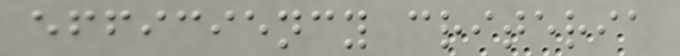efficiency criteria
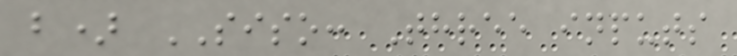b) SISO: Three inputs
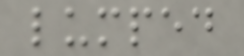lumped
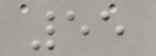55
